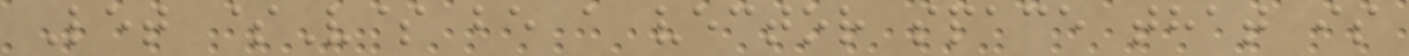Let $V$ be a vector space that is
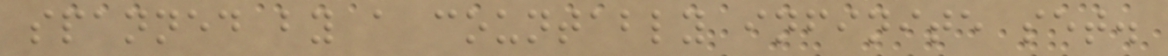spanned by a countably infinite set.
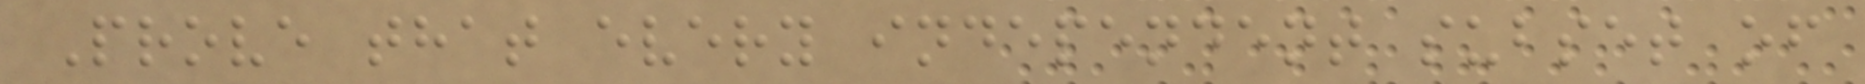Prove that every independent subset of
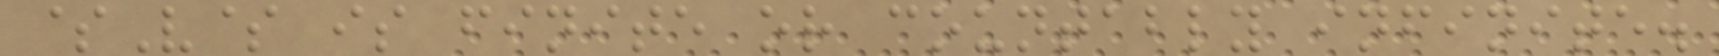$V$ is finite or countably infinite.
